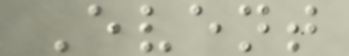Event
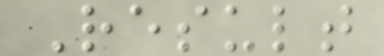Result
